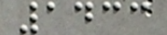1433
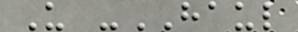U -HAUL
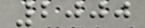2000
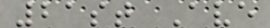21st Ave
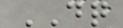DQ
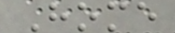Home
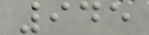945
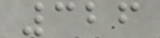326
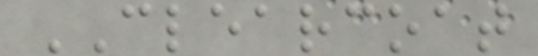CLEARCOAT
